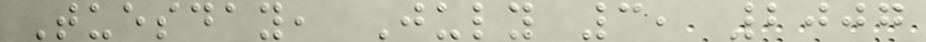Tuesday, July 3, 2007
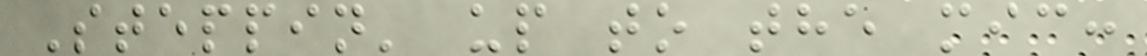Steppin' up to the mic:
